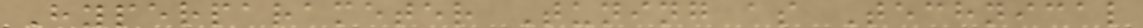Hyperparameter Tuning as Technical
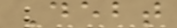Debt
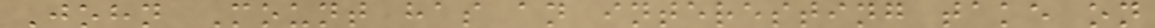John Mount has an interesting take on
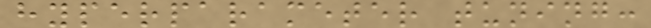hyperparameter tuning:
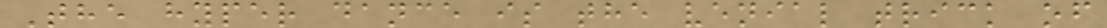The hyper dance is the venial trick of
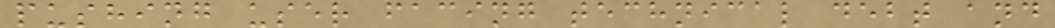pushing user facing technical debt and
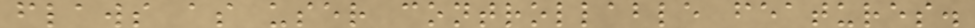flaws as user controllable features.
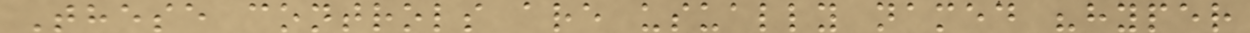These controls are usually named "hyper
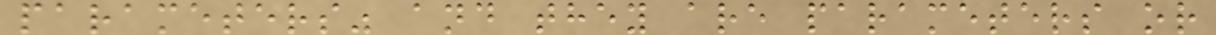parameters" and they are parameters or
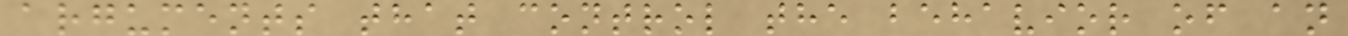arguments that control the behavior of an
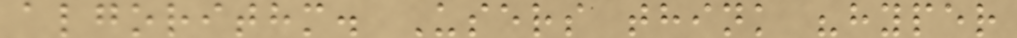algorithm. Users think "hyper
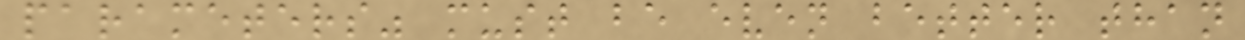parameters" must be even better than
